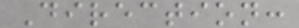Direction:
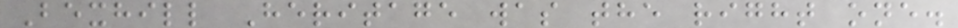Bexhill Heritage was the right one.
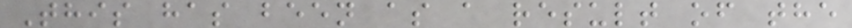This has been as a result of the
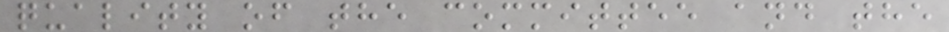quality of the committee and the
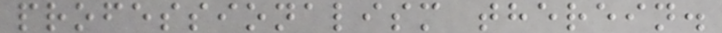professionalism therein.
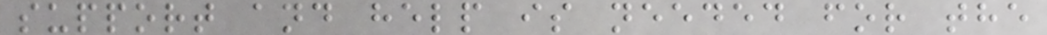support and help is needed for the
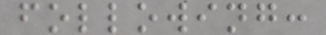following:
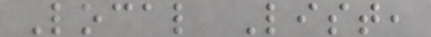Local List,
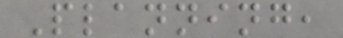Planning,
